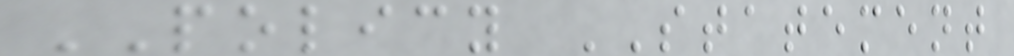POLICY STATEMENT
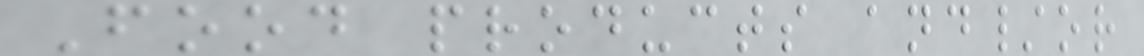Food products and/or
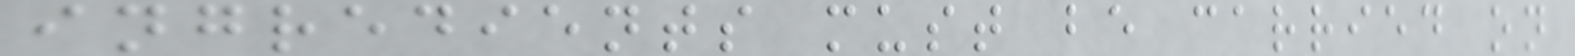ingredients must be carried on
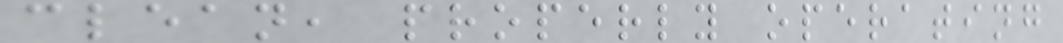clean, properly operating
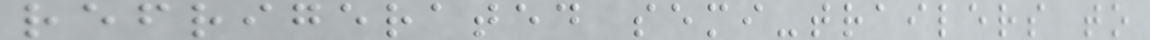refrigerated semi-trailers to
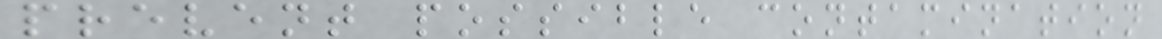prevent possible contamination
